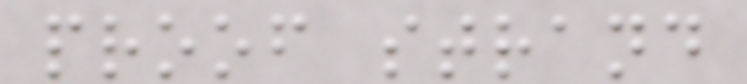proof strand
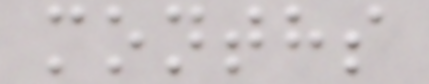months
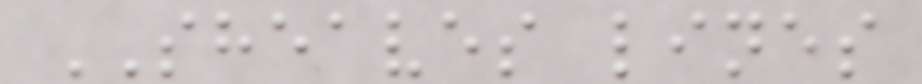SHEAVES lines
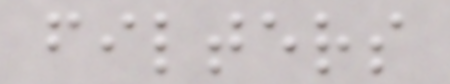filters
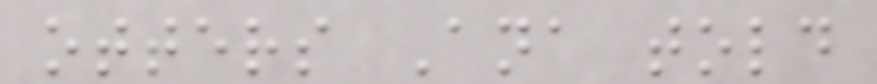otters Ana told
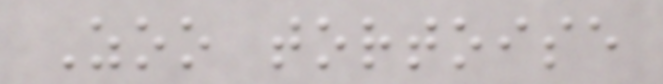Zoo tortoise
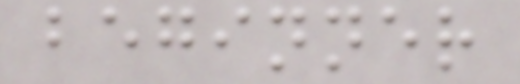beginner
